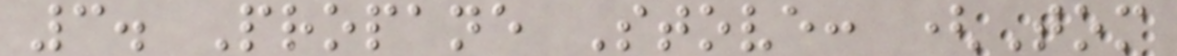3. Propane Stove: (Tom
